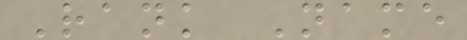Rank Name
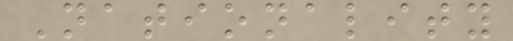Nationality
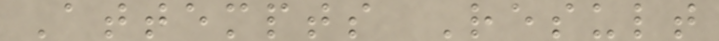Attempts Result
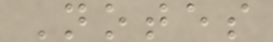Notes
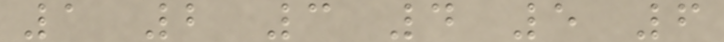1 2 3 4 5 6
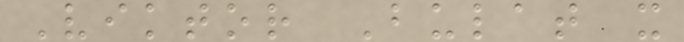Viktor Bulat x
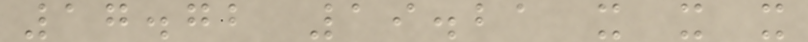17.72 19.21 x x x
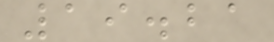19.21
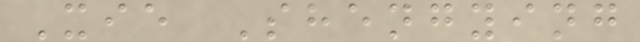Xie Shengying
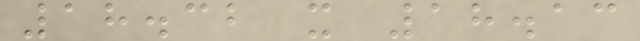18.32 x 18.13
